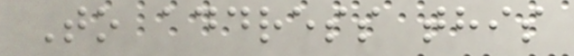To address this
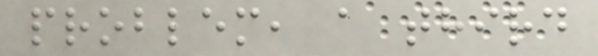problem, a third
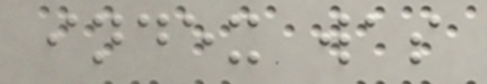index was
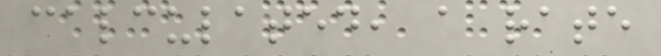calculated, a rate
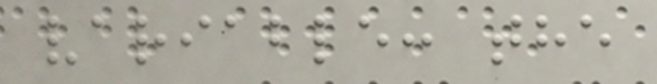variable: the
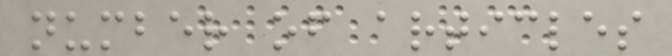number of articles
